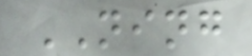NING
